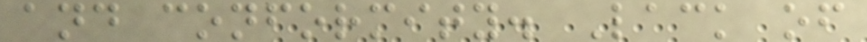and conformity. Lack of
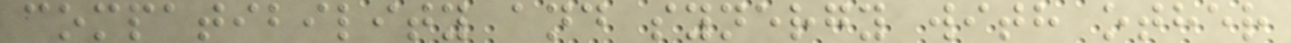compatibility and synergy with other
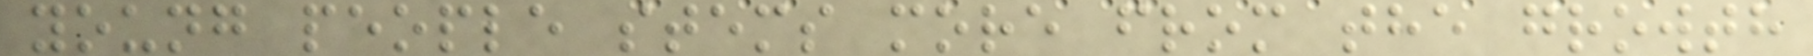young people stems more from the growth
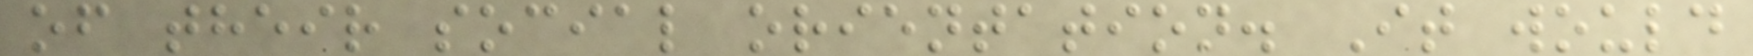of their social orientation. It would
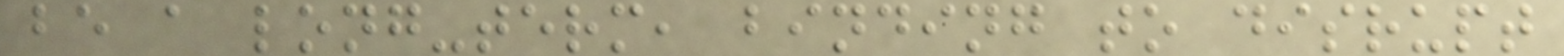be a long-term, binding to disrupt
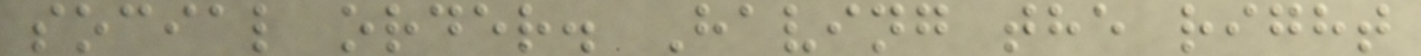social order. Having the right
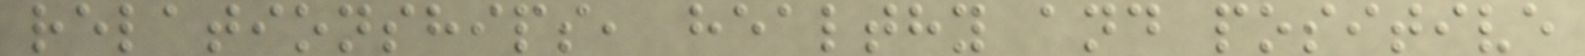relationships, healthy and positive
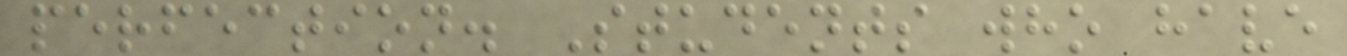perfection. Students who have
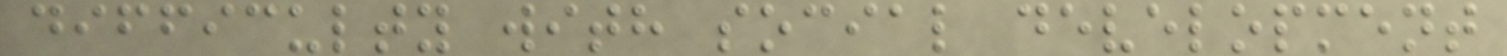difficulty with social development
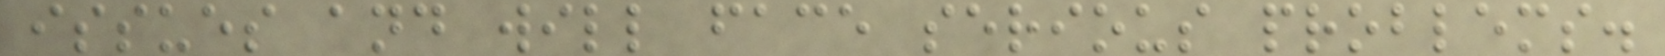issues and will face serious problems.
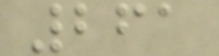261
